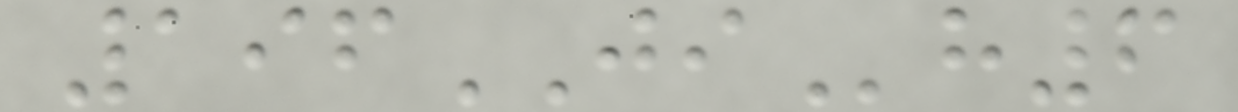196JIh6
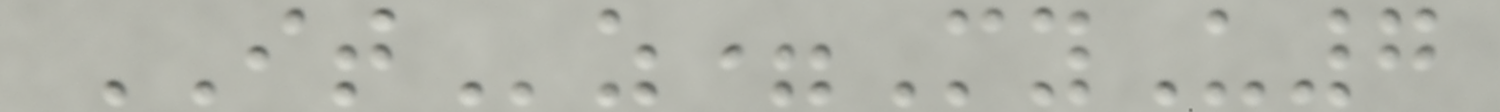ITz=MyU7
